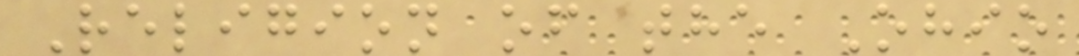Religion of the Ohio
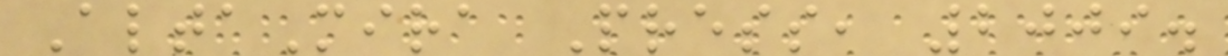AltaMira Press, 2009.
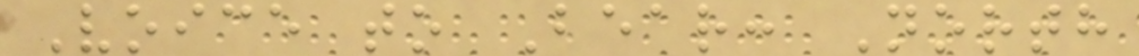Voice to Bear: North
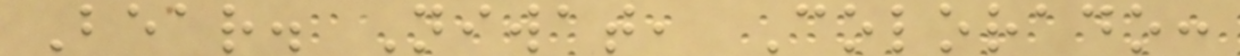Bear. Niwat, Colorado:
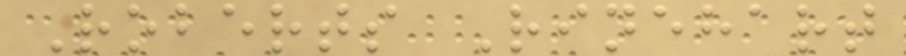Roberts Rinehart
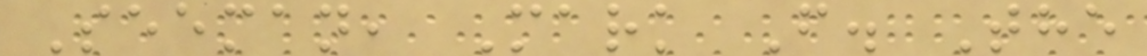Seeman, Mark F. The
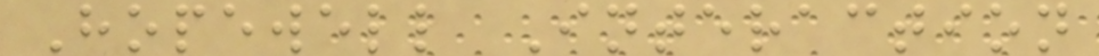Hopewell Interaction
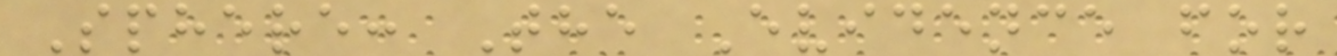Sphere: The Evidence for
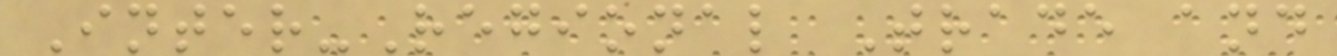Inter-Regional Trade and
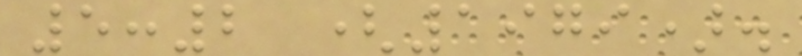5:2 (1979).
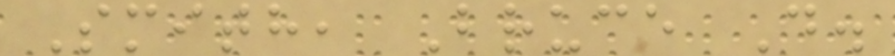Smith, Bruce D.
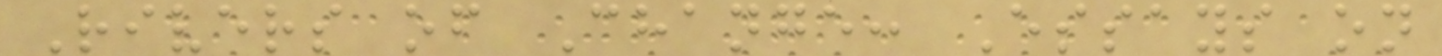Rivers of Change: Essays on
